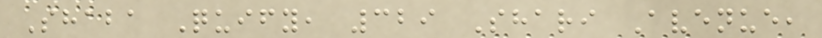Shaba Quify, 329 Shari Avenue,
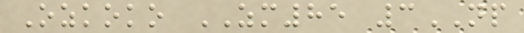Ozkoko ZM85 3NP
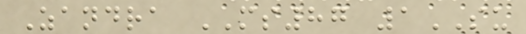Zandra MS87 1SU
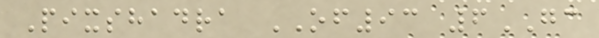Pixshadra OF93 6GC
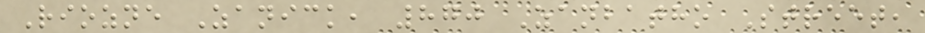Riozne Zanick, 870 Zanbatho Street,
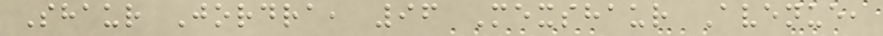Shaur Jordra, 96 Mexshaur Avenue,
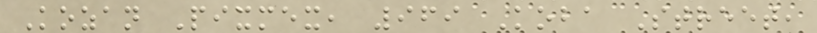Kozan Pixmex, 969 Koba Street,
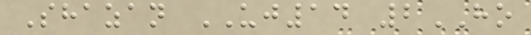Shazan UJ14 2HO
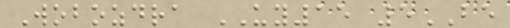Wobozdra UY15 5BE
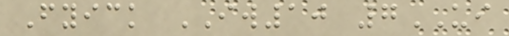Fyick IW10 7UI
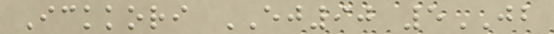Ickkori EJ90 5JB
